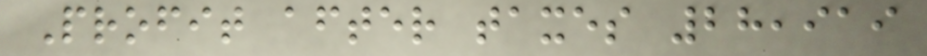Profit after taxes 28,919
